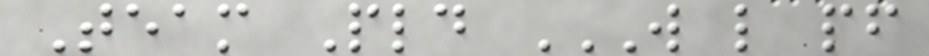Team Pld W L PF
